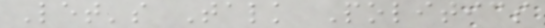Let's Talk Politics
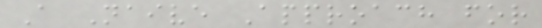A Naive Approach for
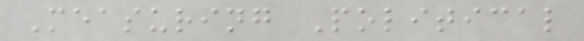Measuring Political
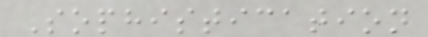Sophistication
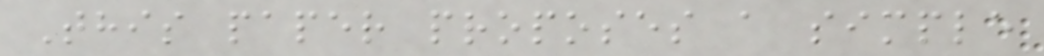This paper proposes a simple
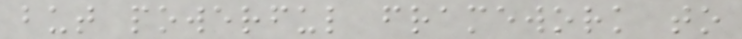but powerful framework to
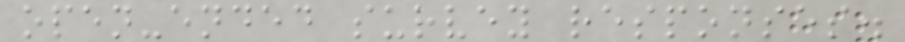open-ended survey responses.
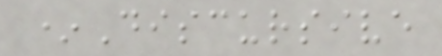*Discursive
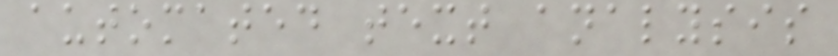automated text analysis
